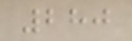280
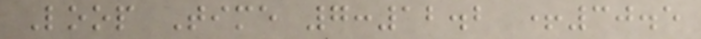Loop Time 7:12.2 +30.5
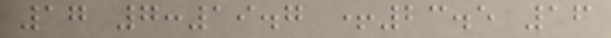17 7:19.7 +23.5 16
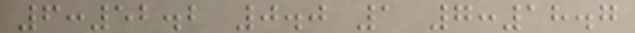6:52.2 0.0 1 7:18.7
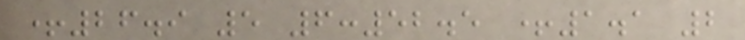+26.9 5 6:52.5 +1.1 2
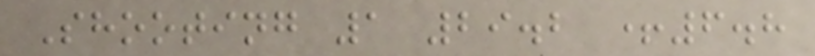Shooting 1 29.2 +6.8
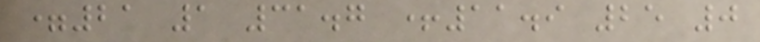=21 1 31.7 +11.9 25 0
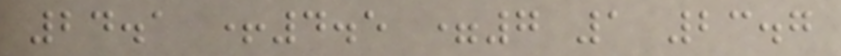24.1 +4.5 =7 1 23.7
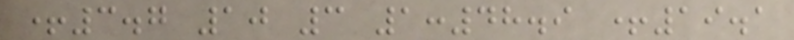+3.7 10 3 1:48.9 +19.1
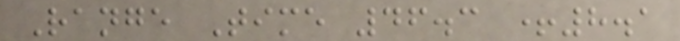Range Time 46.3 +8.1
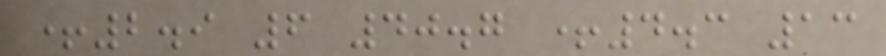+2.9 6 40.7 +4.3 13
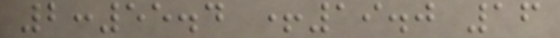2:55.4 +19.0 16
